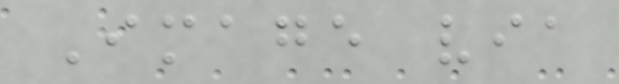Image via
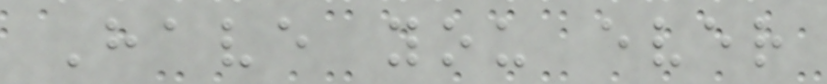Have you ever
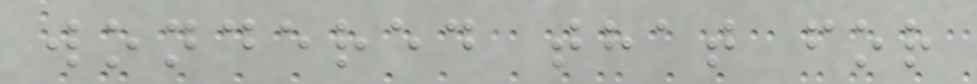wondered that for
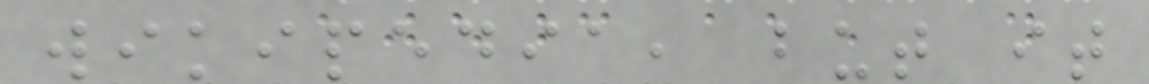wikipedia, but it
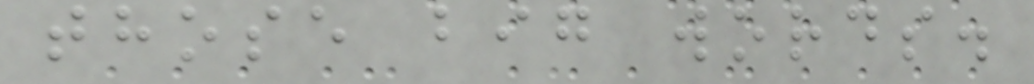those big words.
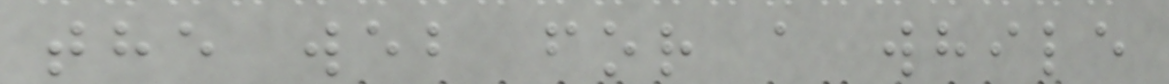the web for a while
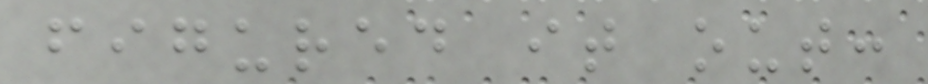figured it out:
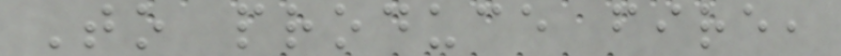To produce fire,
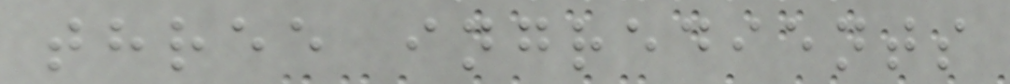three ingredients
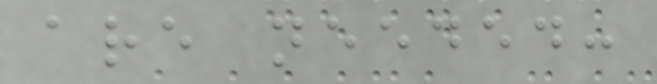are needed:
